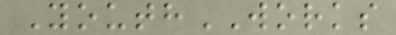YouthWORKS
